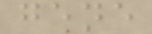gene
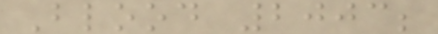Blood 2003;
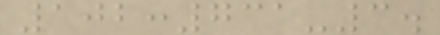102:731-3.
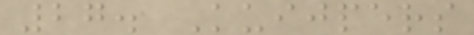27. Kuijpers
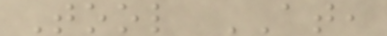Tool AT,
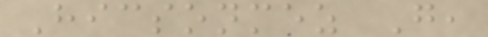Hicsonmez G,
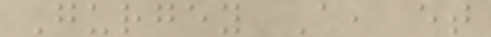Gurgey A, et
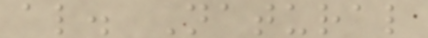al. Natural
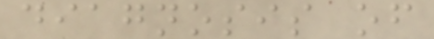diagnosis of
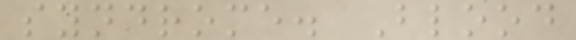syndrome. Blood
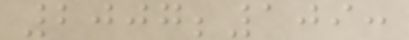2007;109:
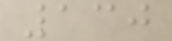130
